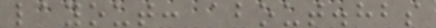layout: about.hbs
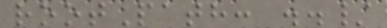rootPath: ../
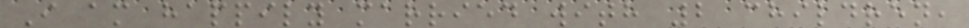I am happily married with 2 children,
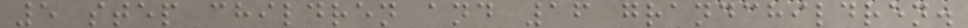5 step children and 16 grandchildren.
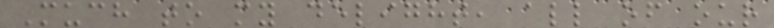Much to my delight, all of our
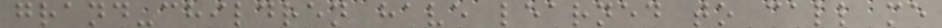grand-children have learned to call me
